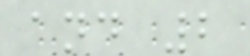and 2
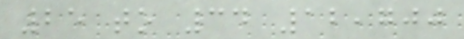25 to 34 12,700
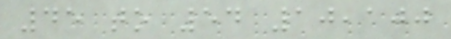45 to 54 10,100
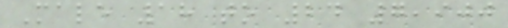Male 18 to 24 7,900
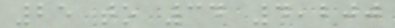25 to 34 4,200
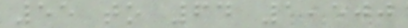55 to 64 1,500
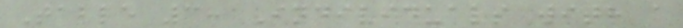Table 3: Individuals with a
